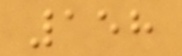158
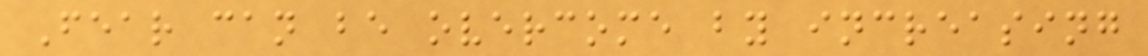Fear can be overcome by increasing
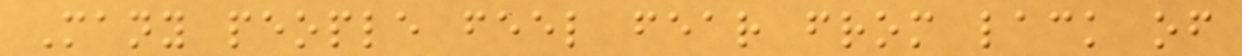Many people feel fear from lack of
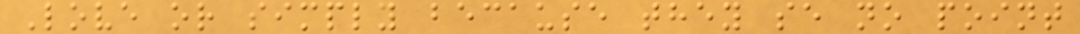Love or simply because they se no point
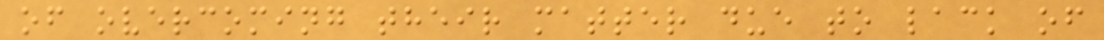of overcoming their matter due to lack of
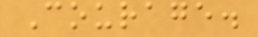Courage.
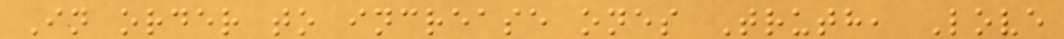In order to increase ones Truth, Love
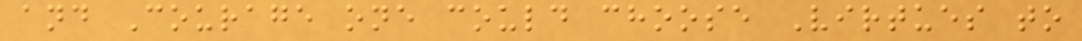and Courage one could choose Virtues to
